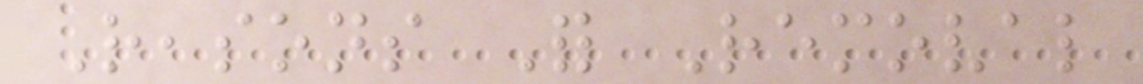Reasons For Removal
